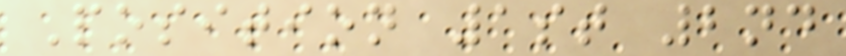Position 1st 2nd
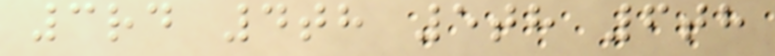3rd 4th 5th 6th
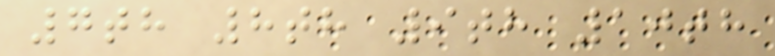7th 8th 9th 10th
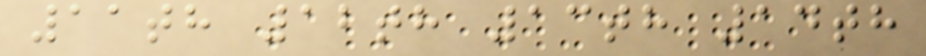11th 12th 13th 14th
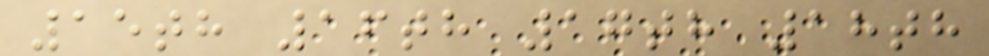15th 16th 17th 18th
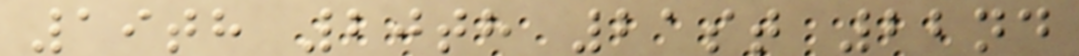19th 20th 21st 22nd
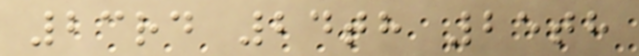23rd 24th 25th
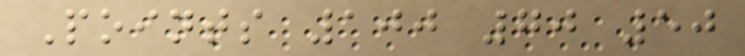Points 100 70 50
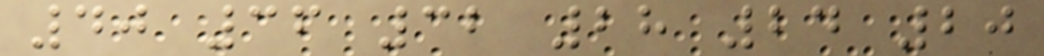40 36 32 28 24 20
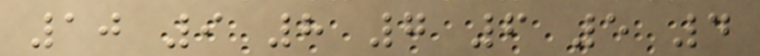10 9 8 7 6 5 4
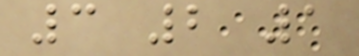3 2 1
